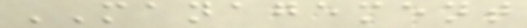MANAGEMENT
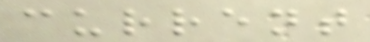current
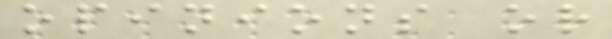opinions or
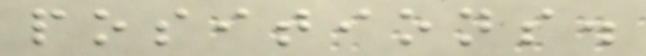positions.
